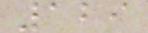129
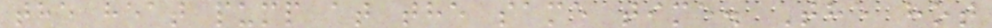the heat pump at the same time. The hot
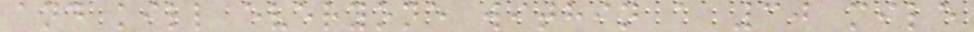and kill everyone within a 30 mile
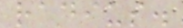radius.
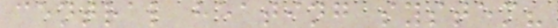central heating system?
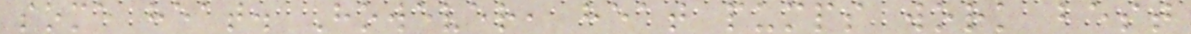some heat. However, heat pumps work best
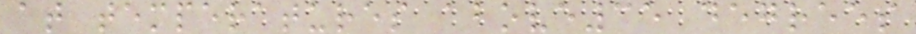at temperatures above35 degrees
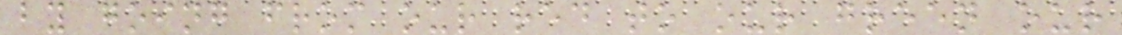by going from our red to our green our
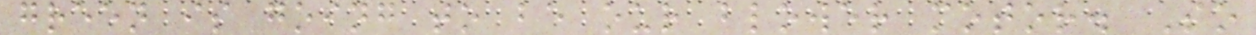green is going to be our blower motor. So
